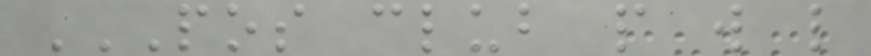POS CLUB P W L
